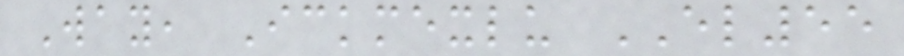Way, Ickmexlu EL55
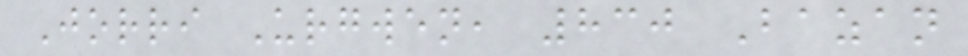Jorri Urgwen, 830 Bazan
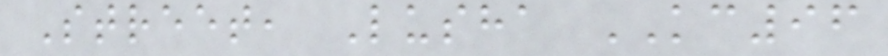Street, Lusha KC96
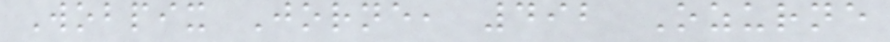Wobpix Jorne, 492 Ozurne
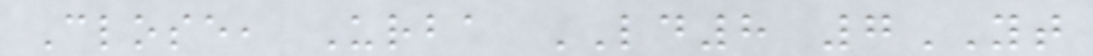Close, Urba LD8 7YT
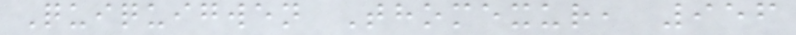Quiquigwen Thomexur, 956
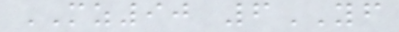MZ90 6YF
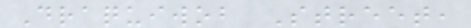Draquiwob Street,
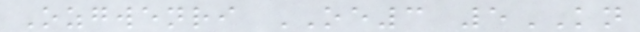Ozgwenri OE3 5KN
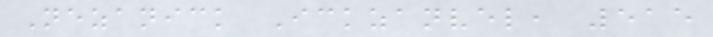Nezanick Ickzanvel, 515
